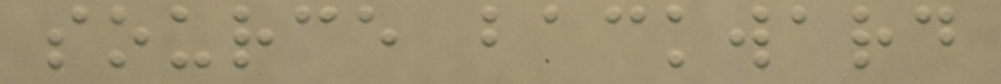source backward
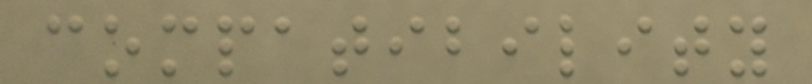compatibility
